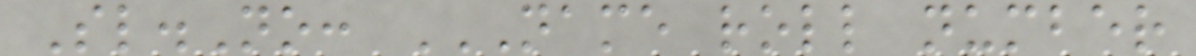Sl.No: NAME ROLL NUMBER
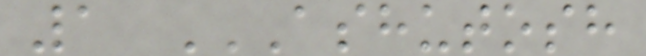1 ASHUTOSH
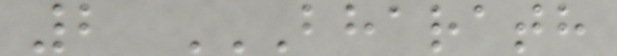2 BHARATH
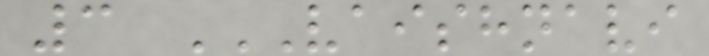3 VAISHNAVI
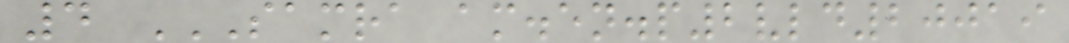4 SAMRA AM.EN.P2VLD20019
